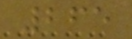265
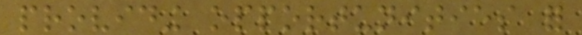providing opportunities for
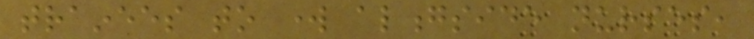trainees to work alongside nurses,
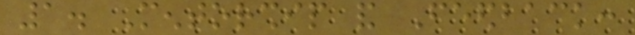1. Mentorship and Feedback:
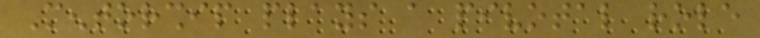Mentorship plays a pivotal role
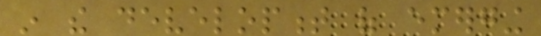in the development of emerging
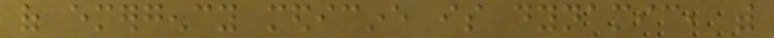of emergency medicine is dynamic, with
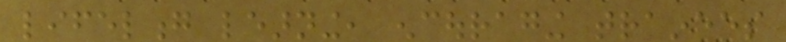lifelong learning, encouraging trainees
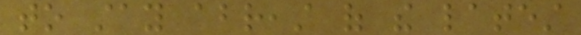to stay abreast of the latest
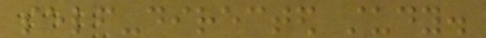self-directed study.
